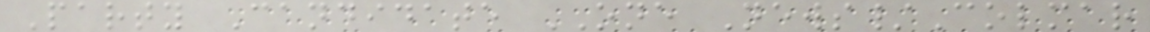Party Candidate ONE News/Colmar
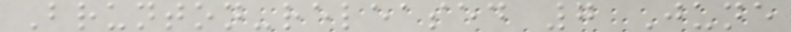Brunton-released 7 June
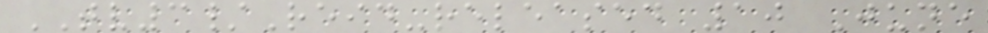TV3/Reid-released 10 June
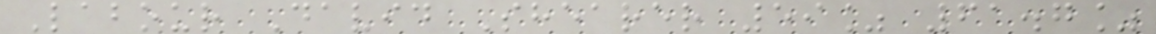Labour David Shearer 59% 61.7%
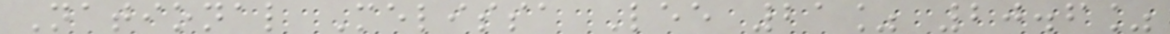National Melissa Lee 21% 20.6%
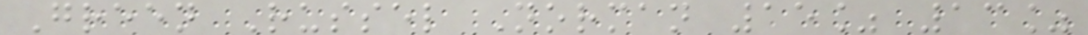Green Russel Norman 15% 13%
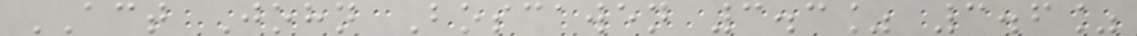ACT John Boscawen 3.3% 3.6%
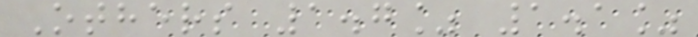Others 1.7% 1.1%
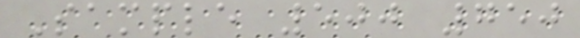Sample 500 750
